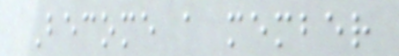Become a member
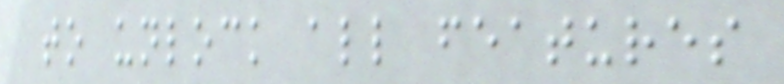to unlock all features
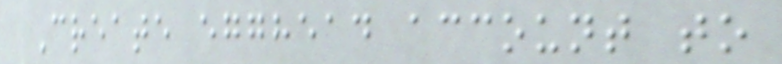Create egghead account to
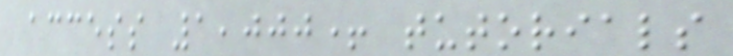access 1,000+ tutorials
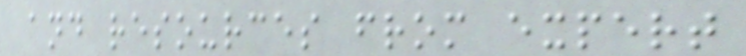and resources from expert
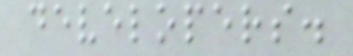developers.
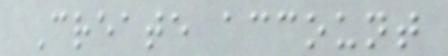Create account
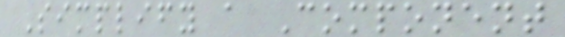Simplify a Component
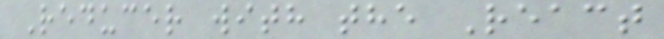Reducer with the React
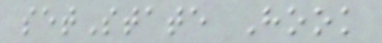setState Hook
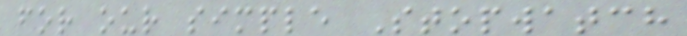for our simple Stopwatch
